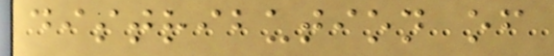distribution of
